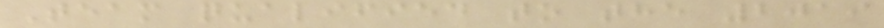Team qualified to the 2019
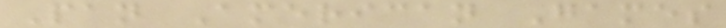Pan American Games
